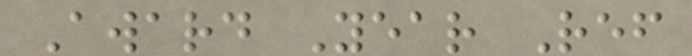Award Year Ref
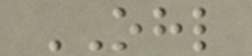OHL
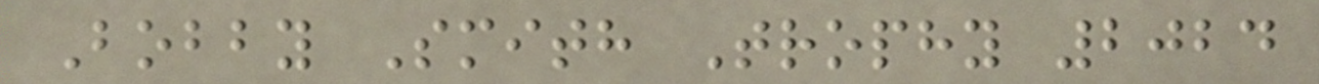Bobby Smith Trophy 2024
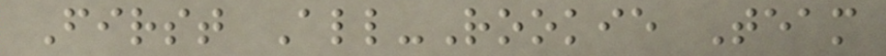First All-Rookie Team
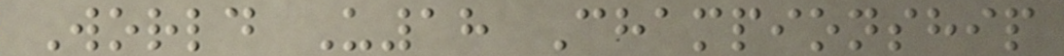World U18 Championship
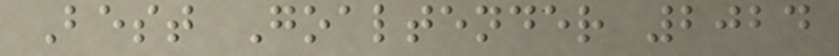Best Goaltender 2024
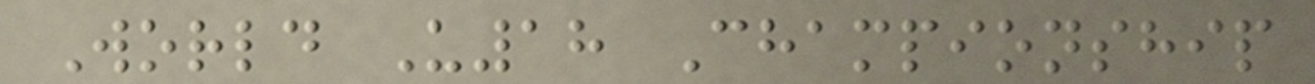World U18 Championship
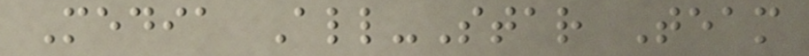Media All-Star Team
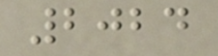2024
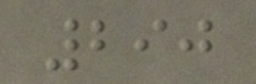290
